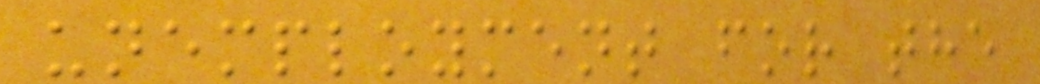unemployment for the
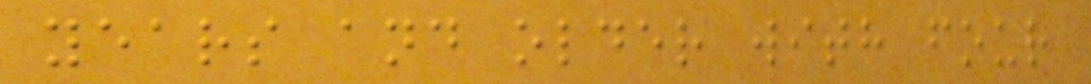years and older with four
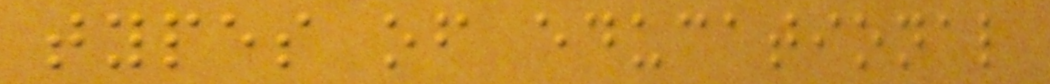types of educational
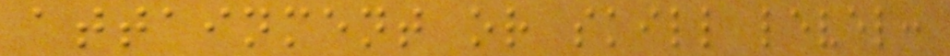attainment or skill level:
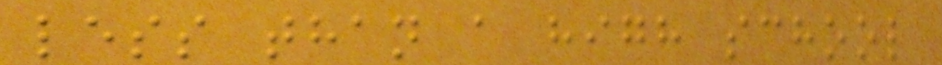less than a high school
